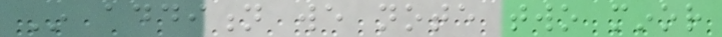In addition we note two minor
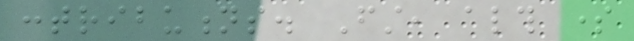contributions. First, although some
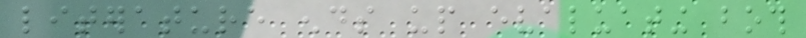literature ends up evaluating both
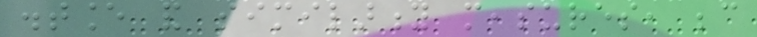distance and similarity measures, because
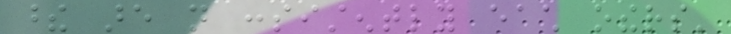these are not consistently each others'
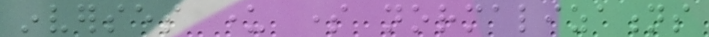inverses under some normalizations
